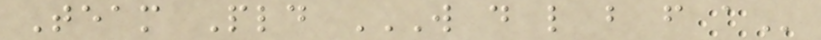Team Pld W D L B F A
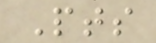Pts
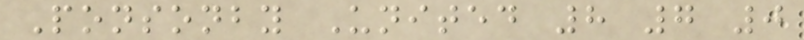Ponsonby United 8 7 0
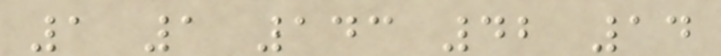1 1 143 42 14
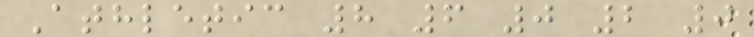Athletic 8 6 0 2 0
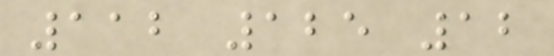112 125 12
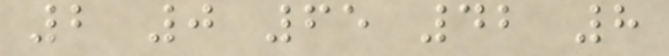2 0 65 42 8
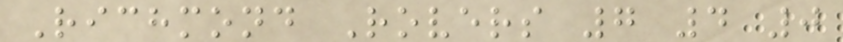Richmond Rovers 7 4 0
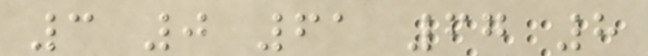3 0 61 67 8
